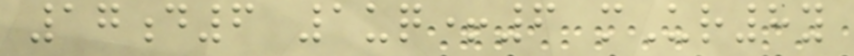17d6 1uq+6 mUr8y
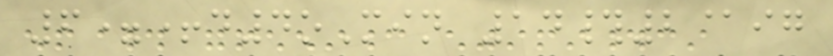6=+d4oMin 14#2@ig
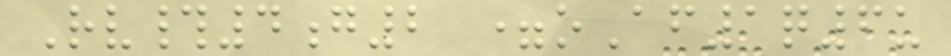Rv#4g2 =oAf1q6u
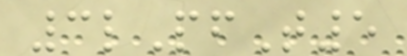3lPfT5
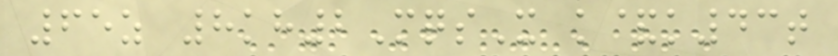65z 8kh2MqsX k&k43t
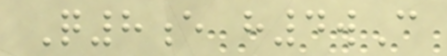Q8e h4wC
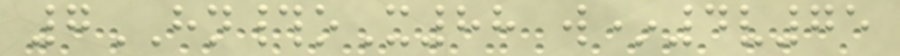7HN#oX88 w*4v75
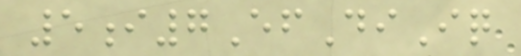5i7EfDiIq
